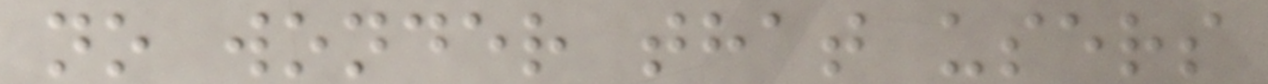no wonder that users
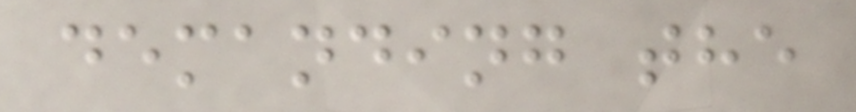demanding the
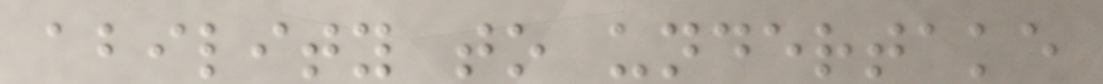ability to undertake
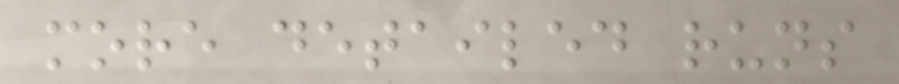more detailed runs
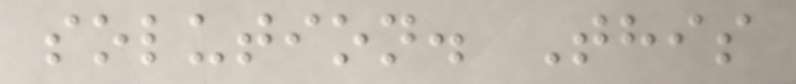solution. This
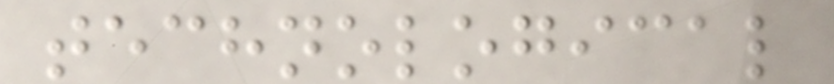technological
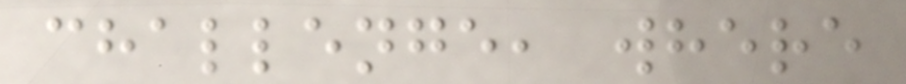challenge, where
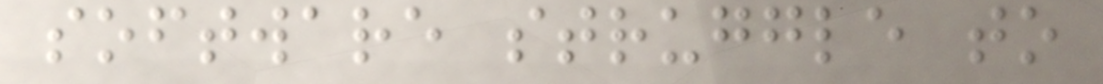software struggle to
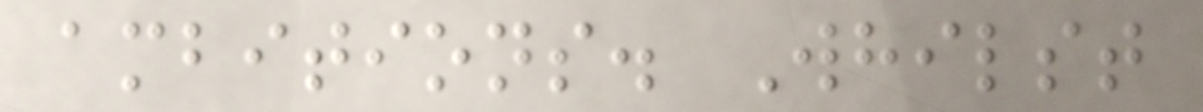ambitions. Whilst
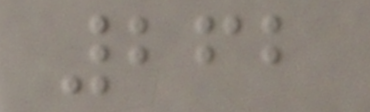262
